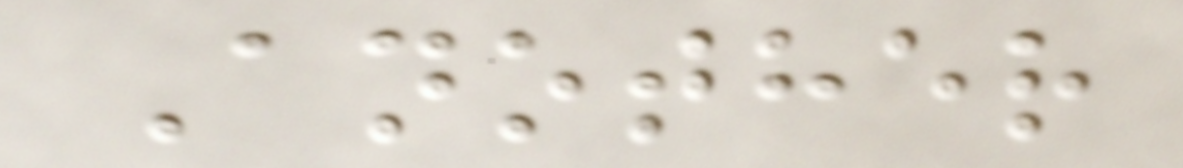Another
